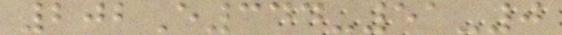202E344-51-0
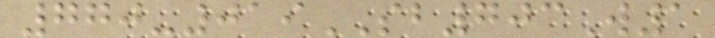770-019SB703W1
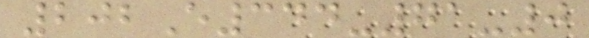202E344-71-0
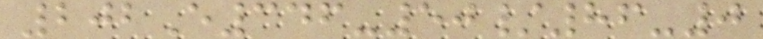202E346-50/86-0
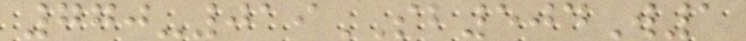770-019SB504W1
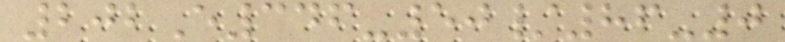202E346-50/86-0
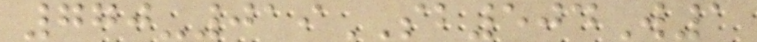770-019SB504W1
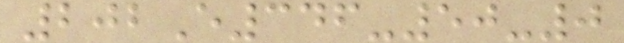202E346-50-0
